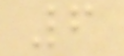6
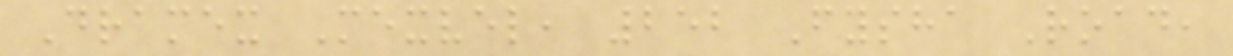Dramex Mexvel, 252 Fysha Road,
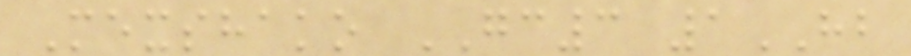Mexshako GC3 1HB
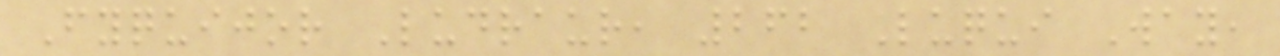Fyquijor Ludraur, 262 Luqui Way,
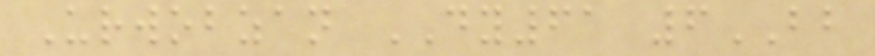Urwobzan DY61 6BB
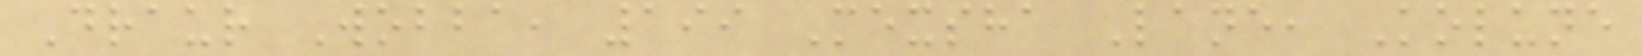Draur Wobba, 199 Mexsha Lane, Kolune
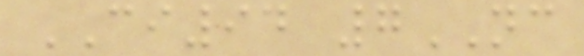CI94 7NC
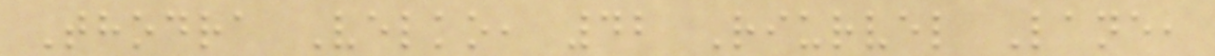Thodra Velko, 42 Riurvel Lane,
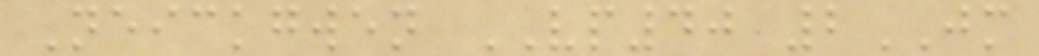Neickgwen VP40 2JM
